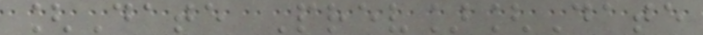[Date Prev][Date
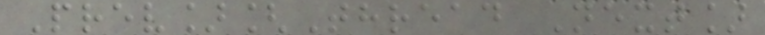Prev][Thread Next]
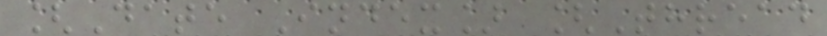[Date Index] [Thread
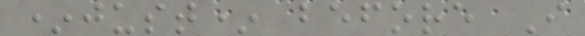*just* before I
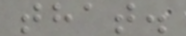that.
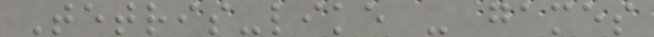Tetris-like - games
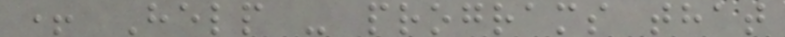+ Help - programs that
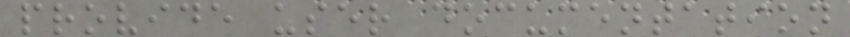provide user documentation
